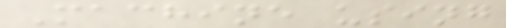Machine using
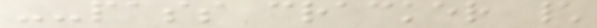--pass cracker \
